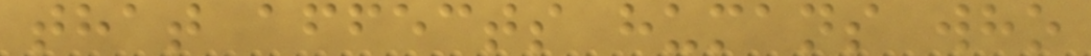that affects humans who
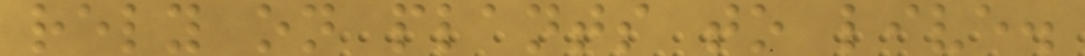rely on plants to live.
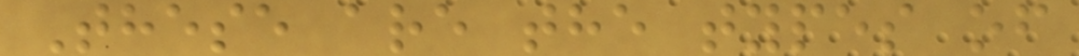These are the types of
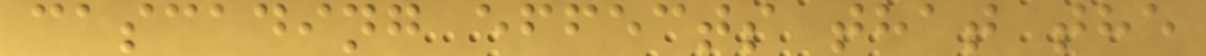cascading effects that the
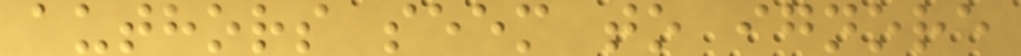authors seem to ignore
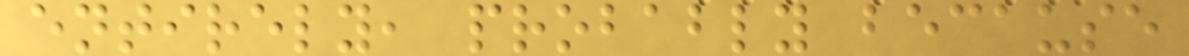entirely, probably because
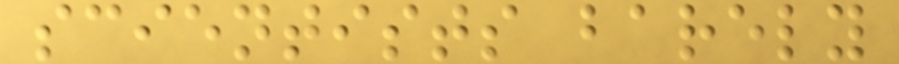scientists barely
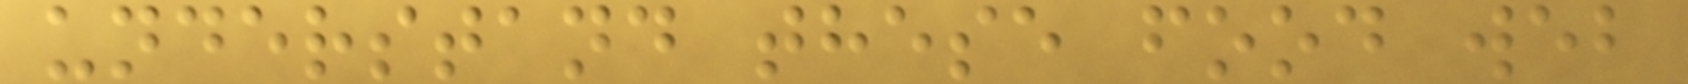understand these food web
